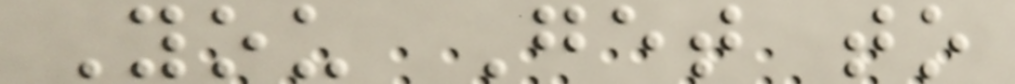You Get to
